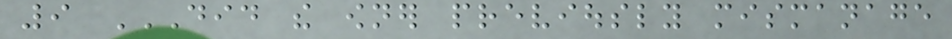9 DID THE OWNER PREVIOUSLY MISMANAGE
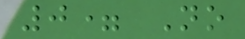0= No
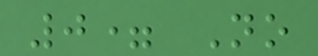0= No
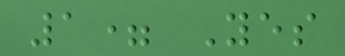1= Yes
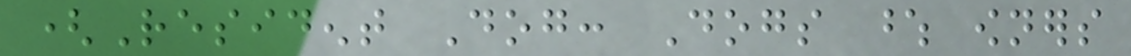(Resident Dog: Dogs whose owners
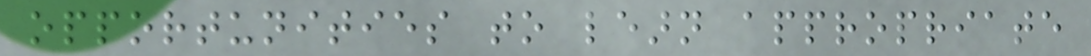opportunities to learn appropriate
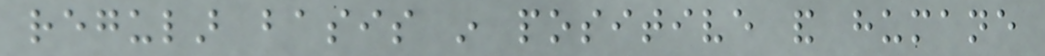regular basis in positive and humane
